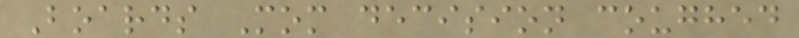Boards Mom decision coughed
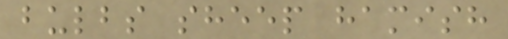bulbs sheep hamish
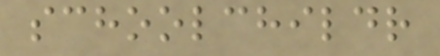schoolchildr
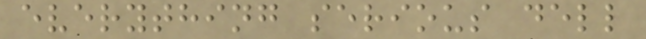everything serious dell
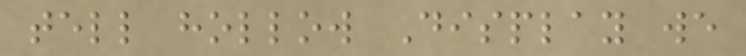tell hollow Display we
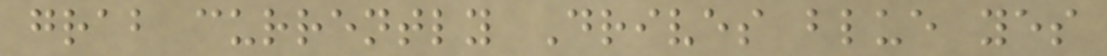grab currently Drives blue yes
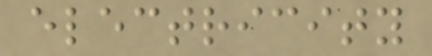electricity
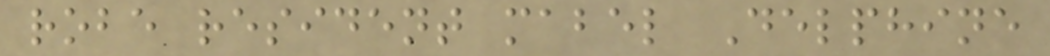robe resident mabel Delphine
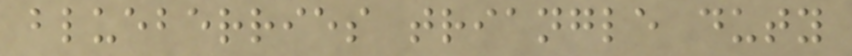blueberries triangle duty
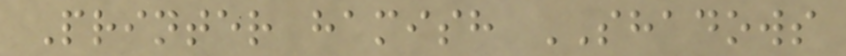Printer hamish SHADOWS
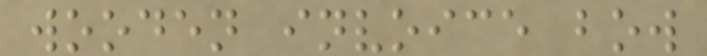wooden invoice bow
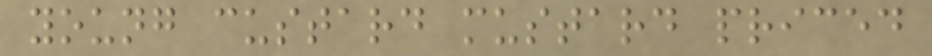young custard mustard priced
